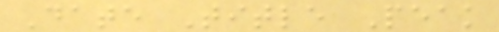Date Title Peak
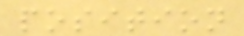position
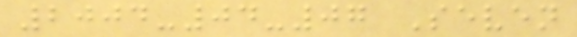2004-04-07 Seven
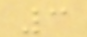3
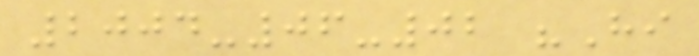2004-06-02 "Hi
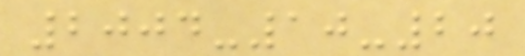2004-10-20
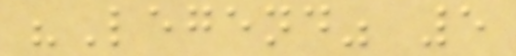"Legend" 5
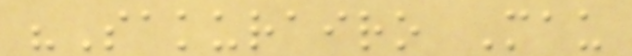"Sakurairo Mau
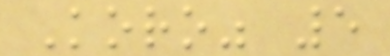Koro" 5
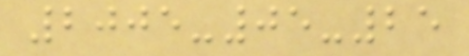2005-05-25
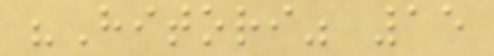"Hitori" 15
